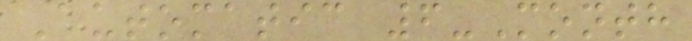Automatic 6-Month
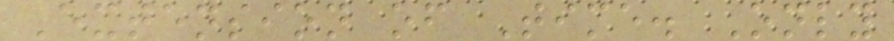Extension of Time. Only
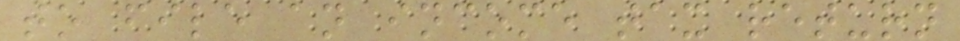to file an income tax return
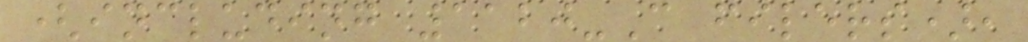(including 1120-C filers),
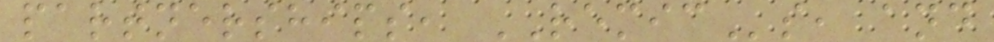partnerships, REMICs, and
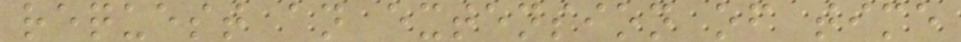request an extension of time
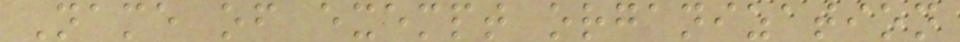Name of exempt organization
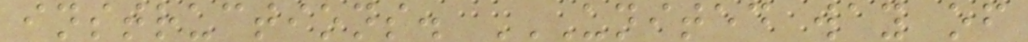instructions. UNITED WAY OF
